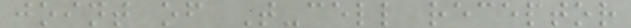joint of T-cell receptor
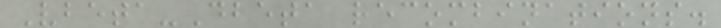Vbeta-Dbeta recombinations.
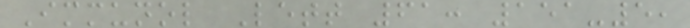Immunol Lett 61: 151-5,
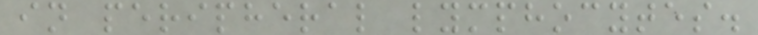in peripheral lymphocytes.
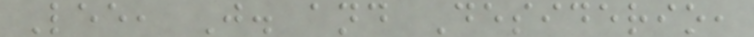Lee, J. and Desiderio,
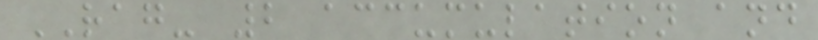RAG- 2 accumulation and
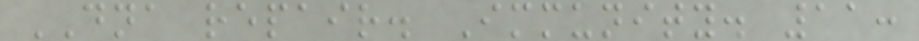DNA repair. Immunity. 11:
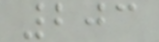203
